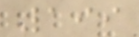199
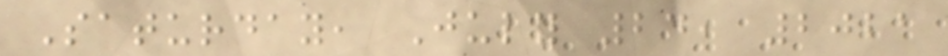Saturday, July 24, 2021
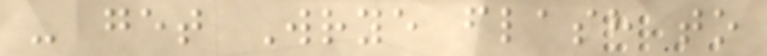- get Wrye flash to
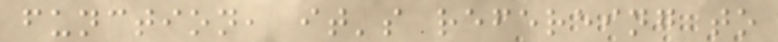function, it's refereing to
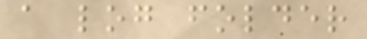a log folder
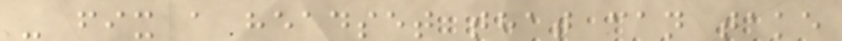- fix a headset that can take
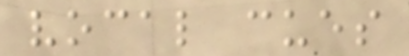vocal cues
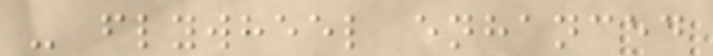- flywheel enhanced
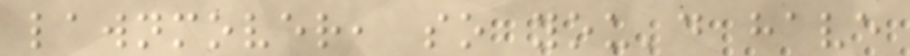lawnmover, so you'd have
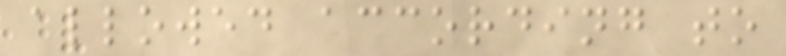allowed according to
